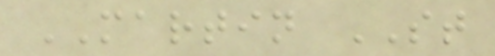MARTIN ST
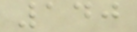140
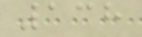138
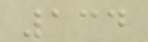134
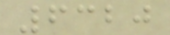6320
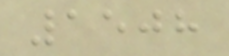1508
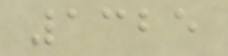1325
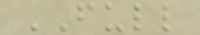FULL
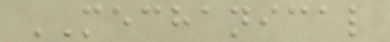MECHANICAL
